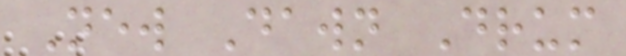New Dawn Drum
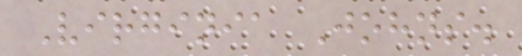Virginia Johns.
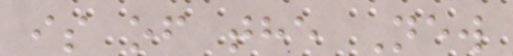is of the New
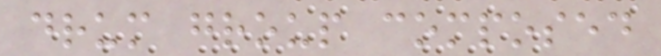drum group composed
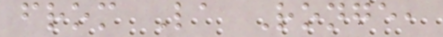from La Ronge,
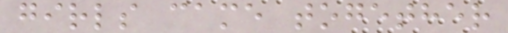girls came together
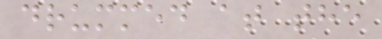drummed at the
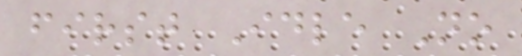first Idle No
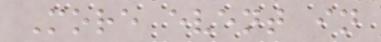More event in
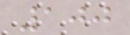100
